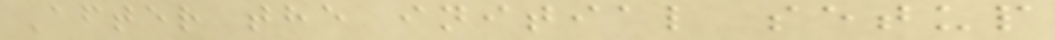After the initial setup
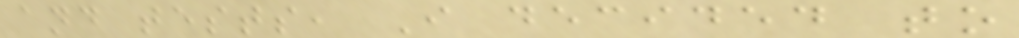and tests, I decided to
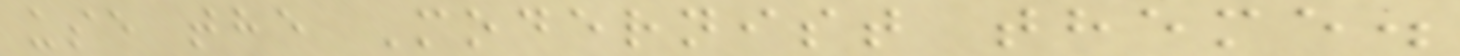use the Modernist theme.
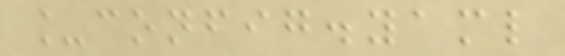_config.yaml
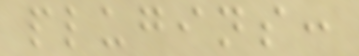plugins:
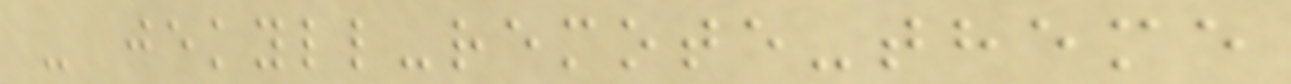- jekyll-remote-theme
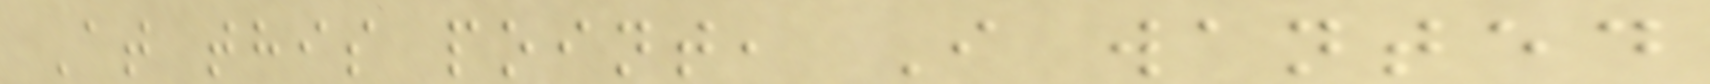At this point, I wanted
